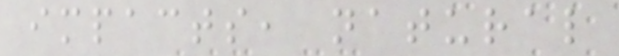impacts, natural
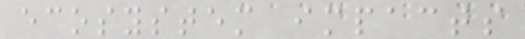ecosystem impacts
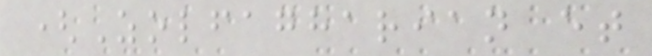(Zolfagharian et
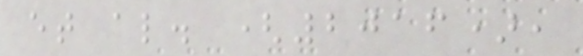et al. (2016),
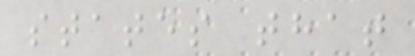states that
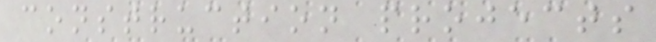construction projects
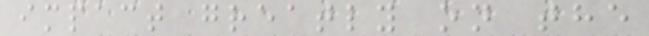impact greatly on the
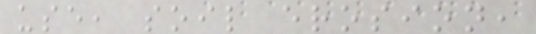use, soil erosion,
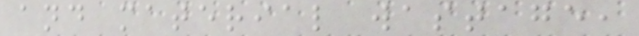and material wastage,
